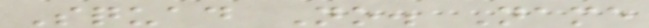Squad No. Name
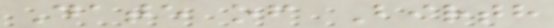Date of Birth
